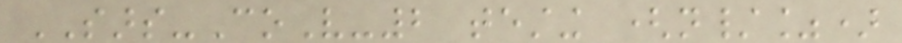SARS-CoV-2 testing (n/%)
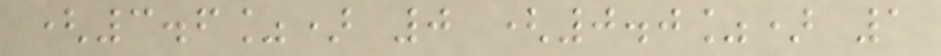(3.6%) 0 (0.0%) 1
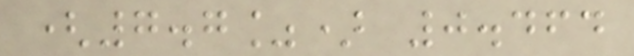(7.7%) 0.464
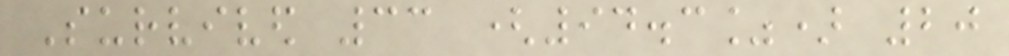Survived 33 (94.3%) 20
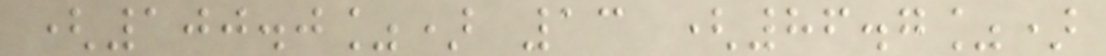(100.0%) 13 (86.7%)
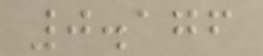0.176
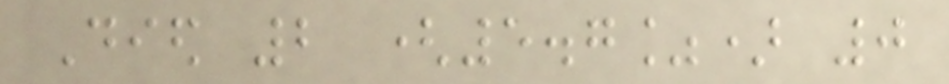Died 2 (5.7%) 0
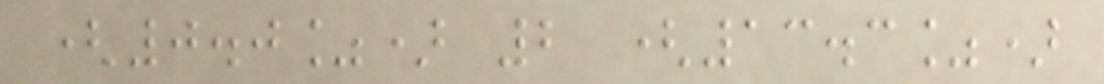(0.0%) 2 (13.3%)
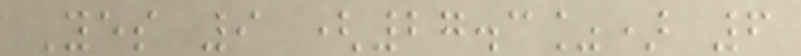Yes 9 (27.3%) 6
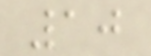10
